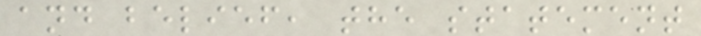and belief, the statement
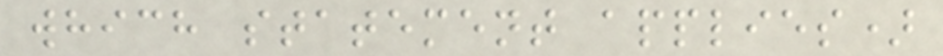which statement applies)
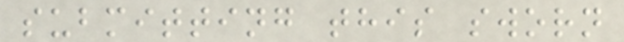submitting this sworn
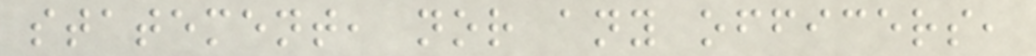statement, nor any officers,
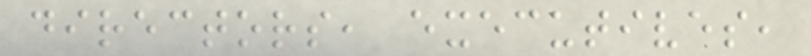directors, executives,
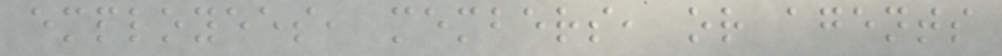employees, members, or agents
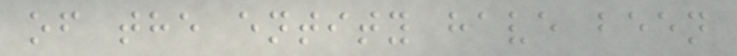of the entity have been
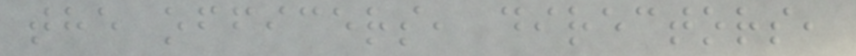the officers, directors,
